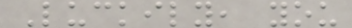Luckily, you
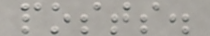posts.
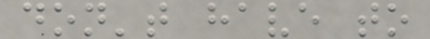don't have to
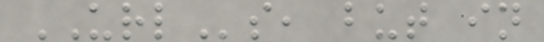URLs, but in
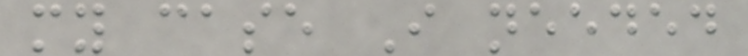my case I needed
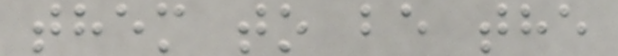them to be the
